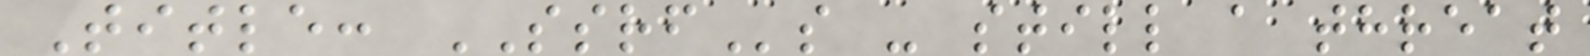Title: SSRFs - still a threat
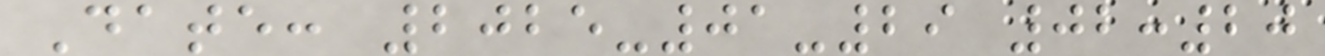Date: 2025-01-29 02:20
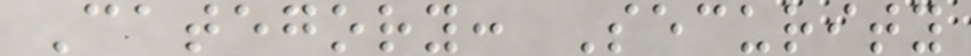Category: Security
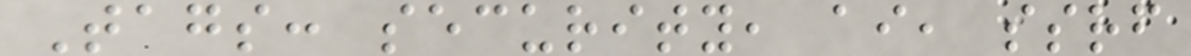Tags: security, ai, ssrf
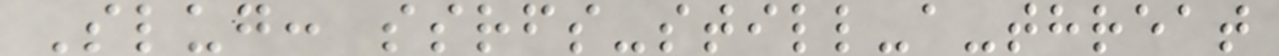Slug: ssrfs-still-a-threat
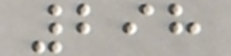298
